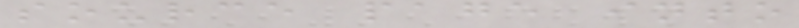source page into
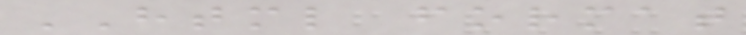HTML format
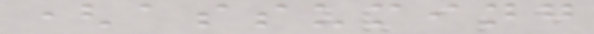(assuming
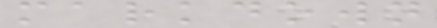markdown
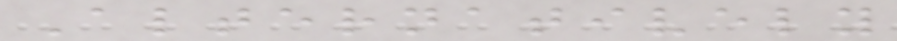Alternatively
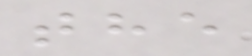the
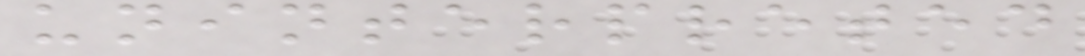uninterpreted
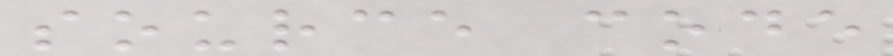source code
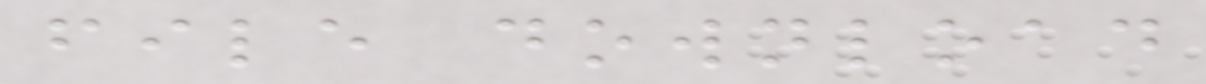file download
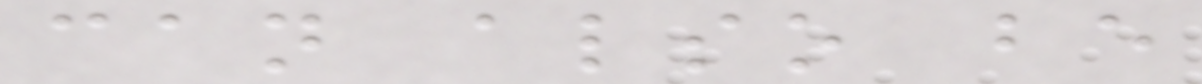can also be
